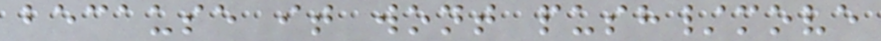because it wont push/move
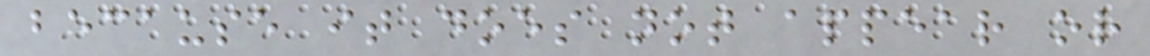because it does not appear or
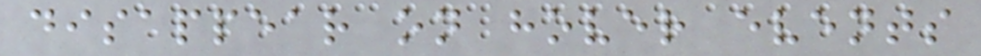disappear on hover events
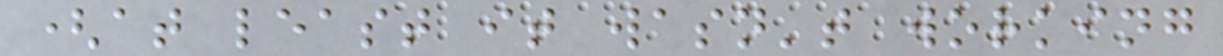(at least it wasn't working
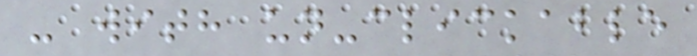- with un-clickable
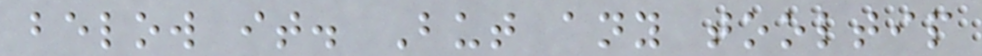below it. But any tooltip
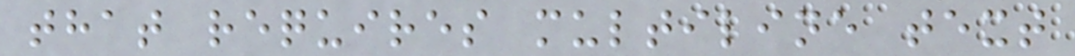that requires multiline text
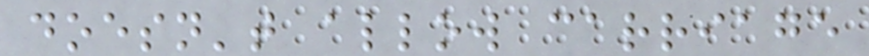doesn't allow carriage
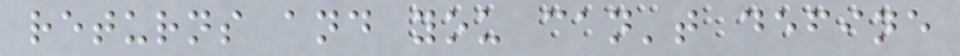returns and you can't define
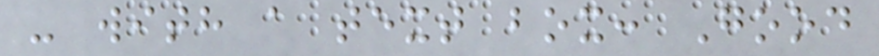- with a text box: Good
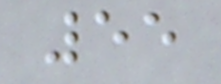55
